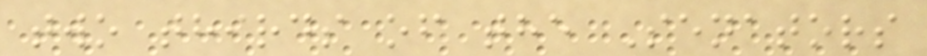two thirds of the Senators
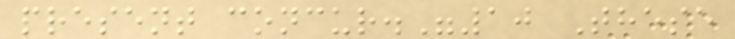present concur."10 These
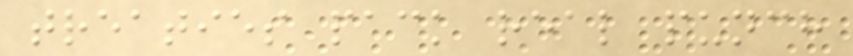treaties pack real punch
